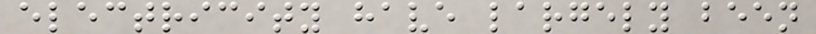electricity have largely been
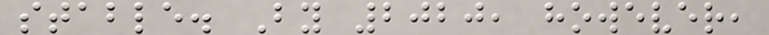stable. By 2020, however,
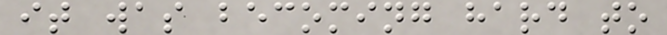it was becoming hard to
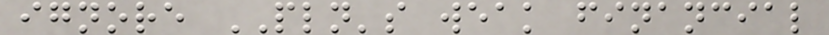ignore PLN's weak financial
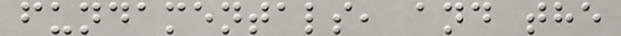fundamentals, and the
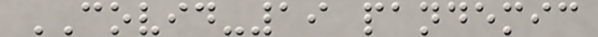COVID-19 pandemic
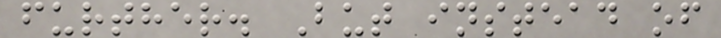further. But instead of
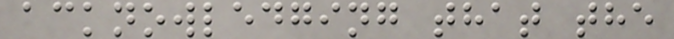acknowledging that the
